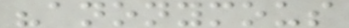"anonymous
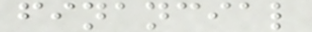financial
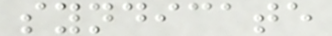syndicate
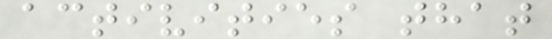activities that
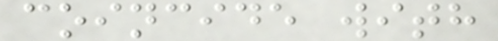coincide with
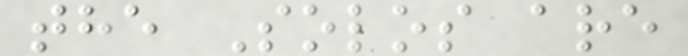the Solos are
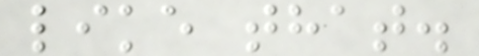like that.
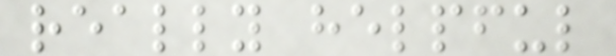really helpful
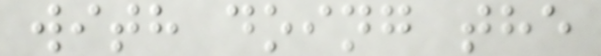with doing the
